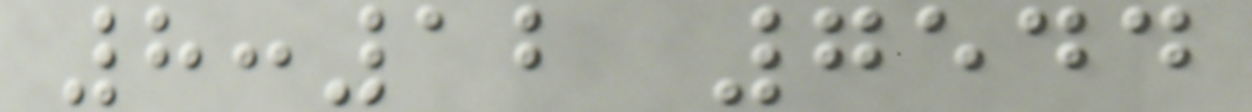8:12 7544
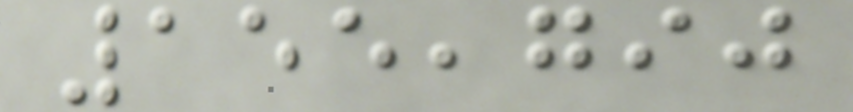155,790
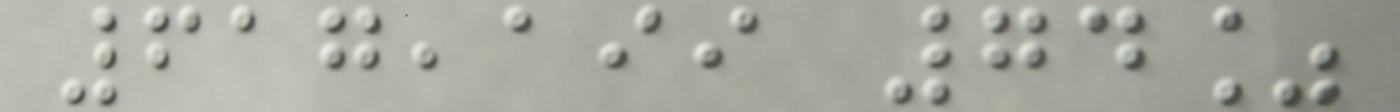617,199 74%
